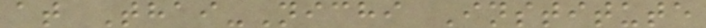at Thai-Nichi Institute
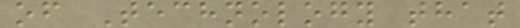of Technology that
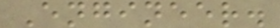Engineer.
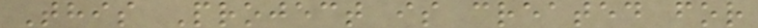This Project is created for
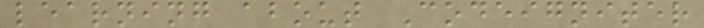learning about Codeigniter
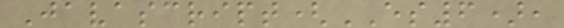Javascript(ES6),
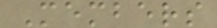Members
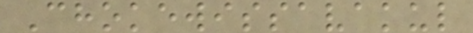Chokewissavakul
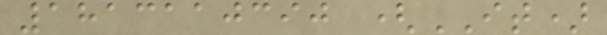1813110390 (IT)
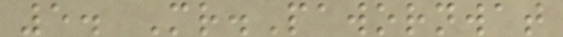5. Mr.Pawornwat
